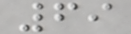69
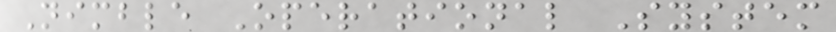Nimble Operational System
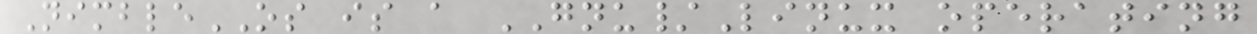NimbleOS is a GNU/Linux operating
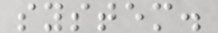system.
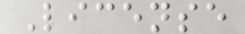License
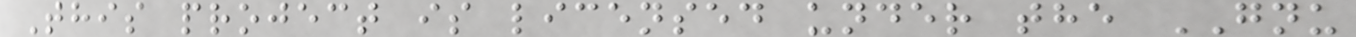This project is licensed under the GNU
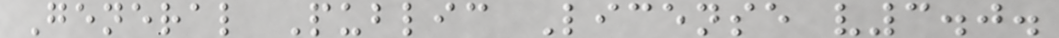General Public License v3.0.
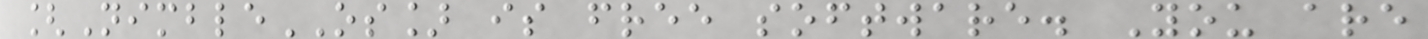[NimbleOS] is free software. You are
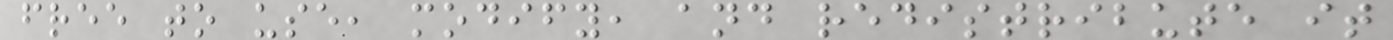free to use, modify, and redistribute it
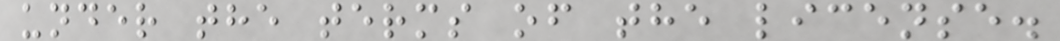under the terms of the license.
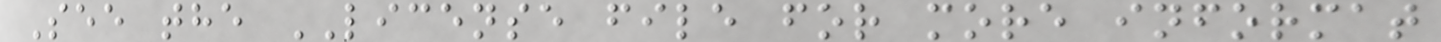See the LICENSE file for more informat
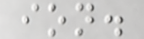ion.
